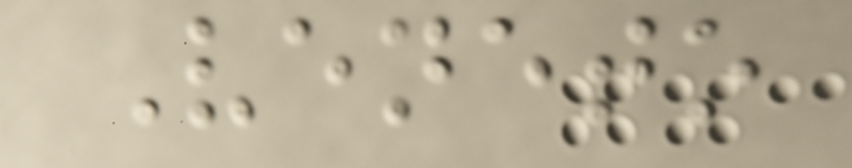Veneto
